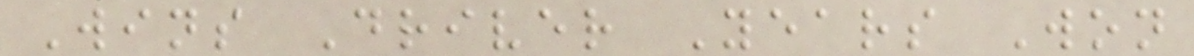Wins Driver Years Won
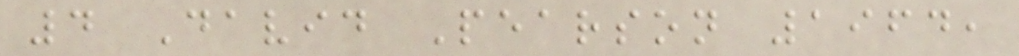4 David Pearson 1964,
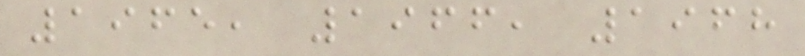1965, 1966, 1968
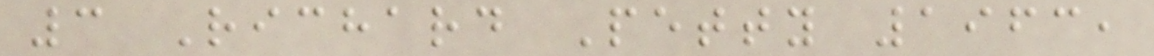3 Richard Petty 1963,
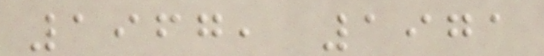1967, 1971
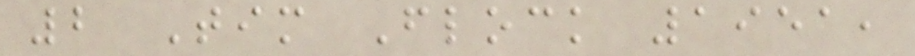2 Tim Flock 1951,
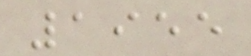1955
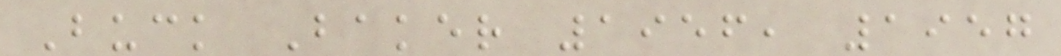Buck Baker 1956, 1957
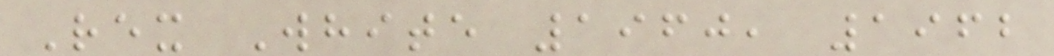Rex White 1960, 1962
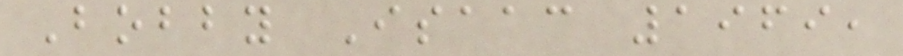Bobby Isaac 1969,
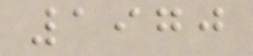1970
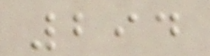294
